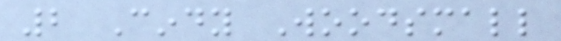2 Cindy Woodsmall
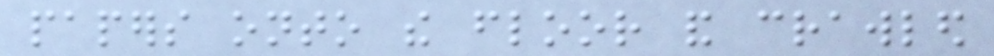papers onto the floor and crawled
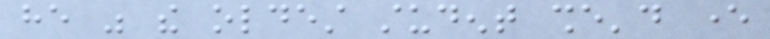he was the oldest student she'd ever
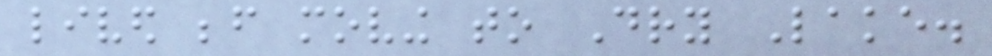lived before moving to Dry Lake.
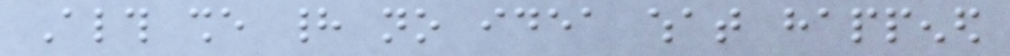Although she had no idea what happened
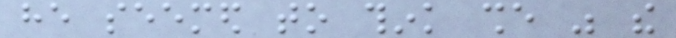he seemed to think she was the
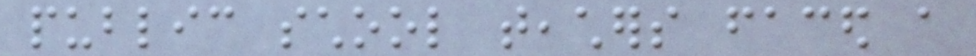public school teachers faced a
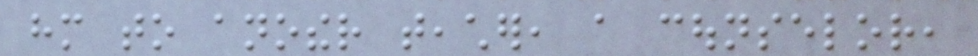him to another teacher, a counselor,
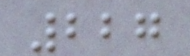227
